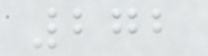272
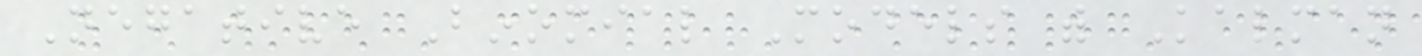Negative Binomial Models with Kalman
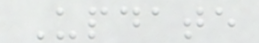Update
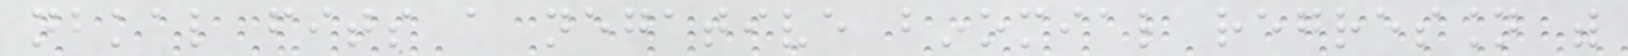nbkal fits a negative binomial regression with
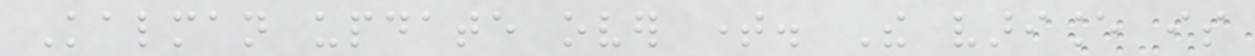Kalman update over time. The variance is
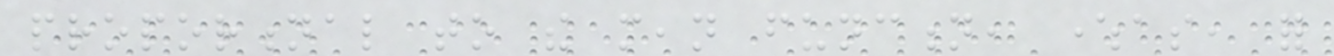proportional to the mean function, whereas, for
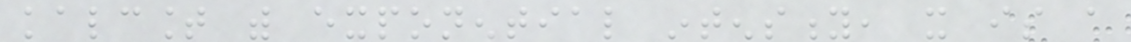kalcount with exponential intensity, it is a
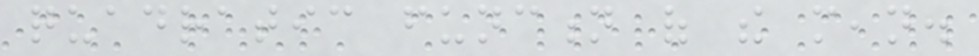quadratic function of the mean.
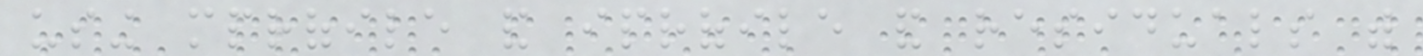using mprofile and iprofile and residuals with
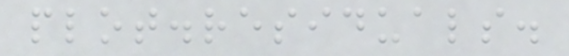plot.residuals.
